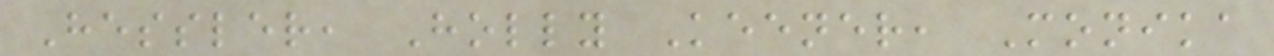Hessler, Holly Keener, Monika
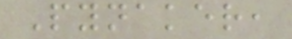Pynaker,
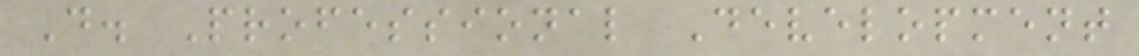D. Professional Development
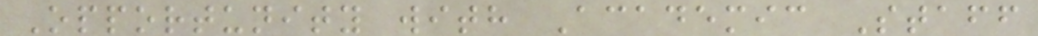Opportunity with Academic Staff
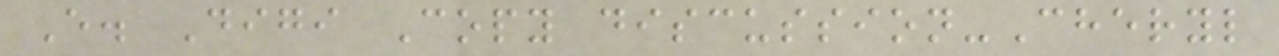E. Digi Copy discussion-Cheryl
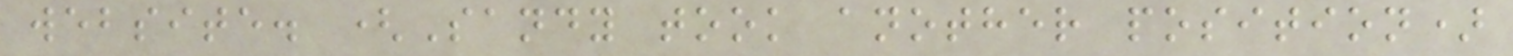website. (Sandy took another position)
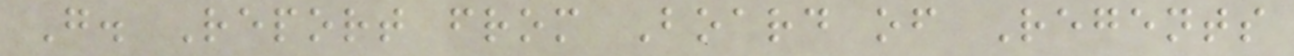G. Report from Board of Regents
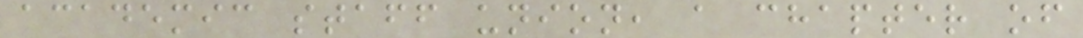academic staff union, a chapter of
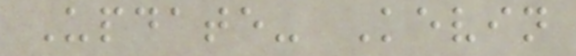Update- Kevin
